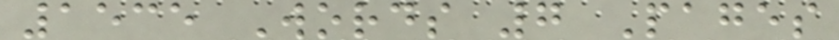1535 Words 7 Pages
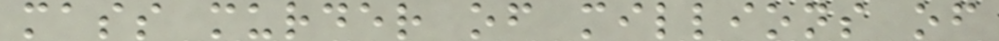mass murder of millions of
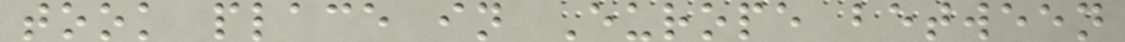took place in Europe between
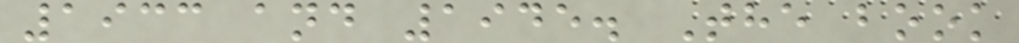1933 and 1945. The book
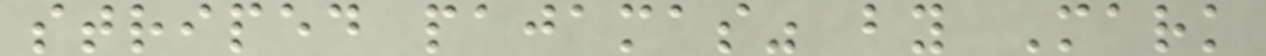striped pajamas" by Mark
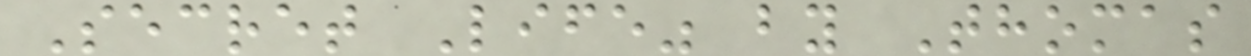Secret Life" by Thomas
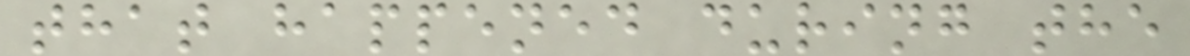that happened during the
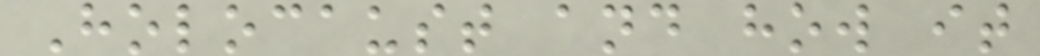Holocaust and how it
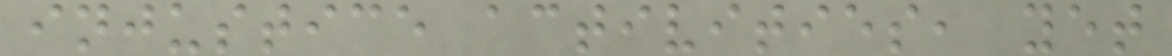injustice activities, yet
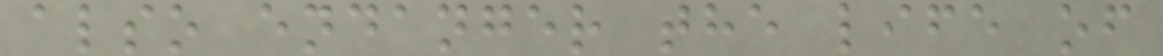also endanger the life of
